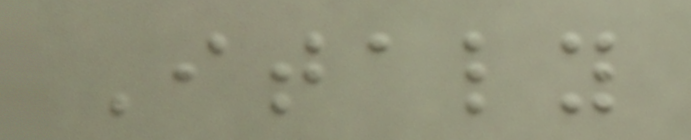Italy
